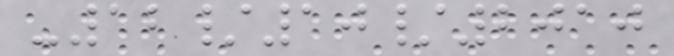-12/10/2010
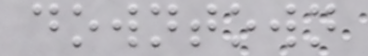downtown
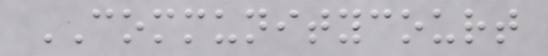COMMUNITYCOURT
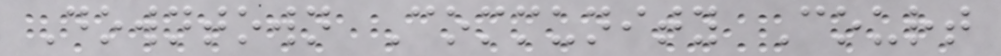Downtown Community Court
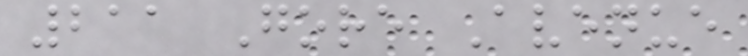211 Gore Avenue
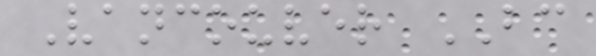Vancouver BC
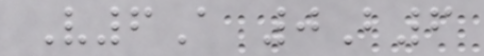V6A 0B6
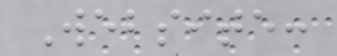Website:
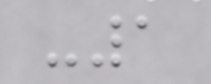-1
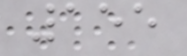155
